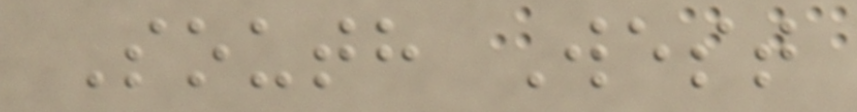South West
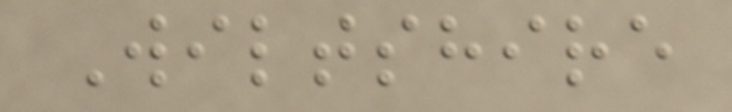Wiltshire
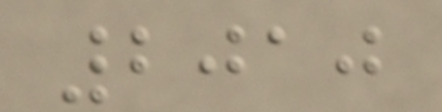2010
